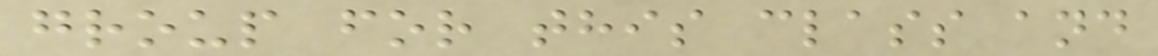group for this class and
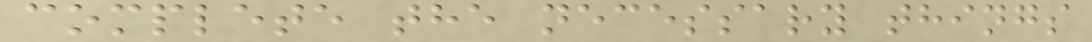complete the necessary things
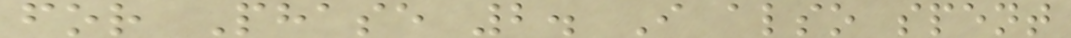for Phase 2. I also spent
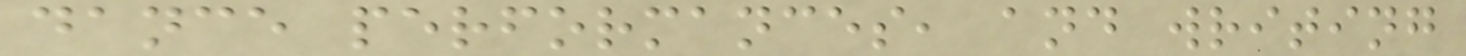dance performances, and writing
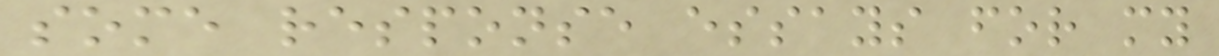some response essays for my
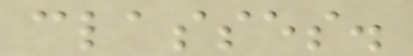classes.
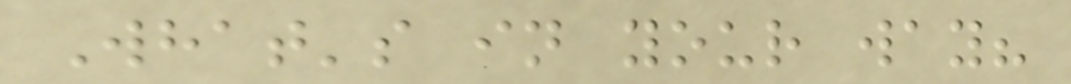What's in your way?
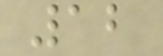12
